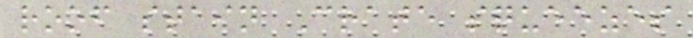roof stain Crate squeezes
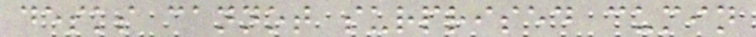desks cannot surprised cumin
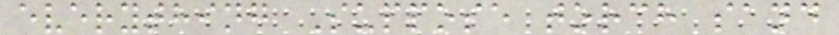everything Suppose torch sand
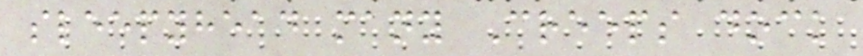sleepyhead many Creeps dock
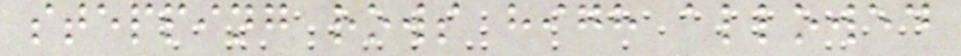stepping rows high allowed
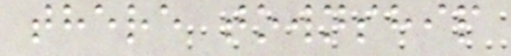there township
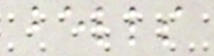bells
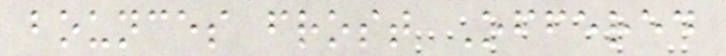bounces frost Offered
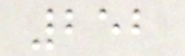252
